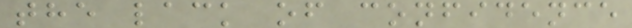the lack of confidence
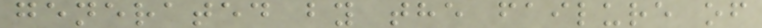generated by the failure of
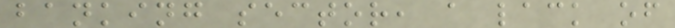banking sector, a lack of
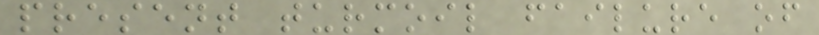present turmoil failure of
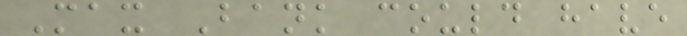Max Bank could have
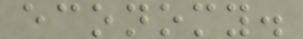economy.
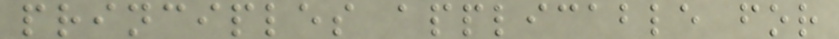principles applicable for
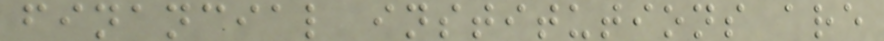financial institutions are
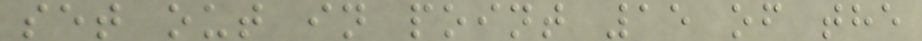set out in point 15 of the
